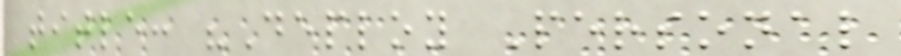title: "Deploy Personal
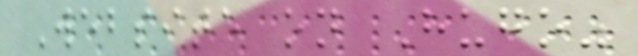Website on Hugo"
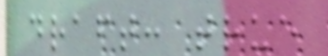draft: true
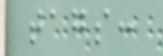tags:
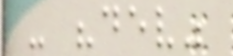- "dev"
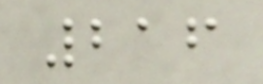216
